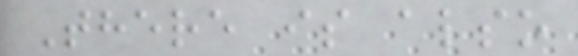There is also
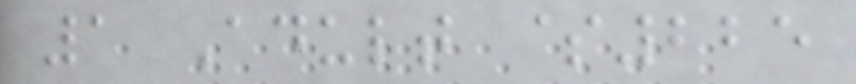1 Adult $225
